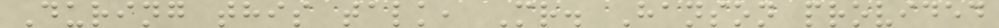During this talk, Mr. Hanson provided
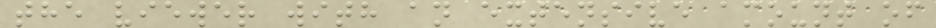the viewer with an extensive amount of
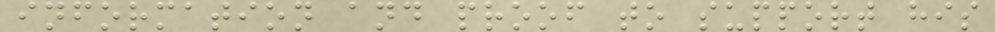information and proof to support his
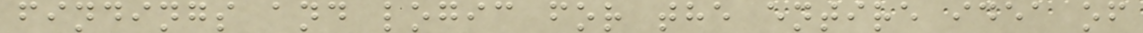findings and logic for the entire idea of
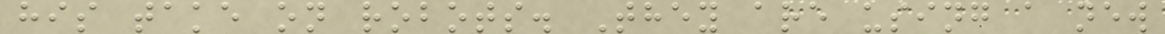his take on robots. They are using a new
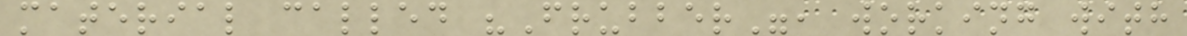material called "Frubber", working with
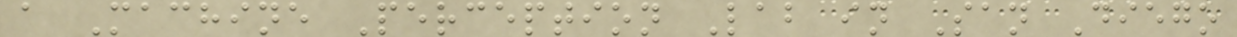a Machine Perception Lab in San Diego
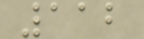112
